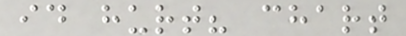id hurt? chart
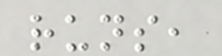runs,
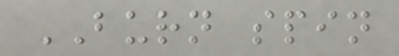BURN spin
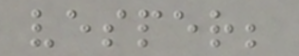vesper;
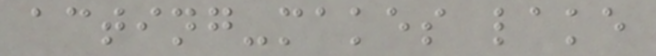acting-makes lake
